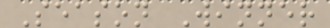Season Winner
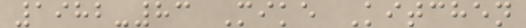1982-83 Mike Kitchen
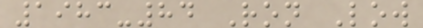1983-84 Ron Low
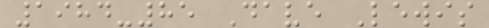1984-85 Dave Lewis
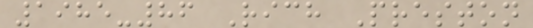1985-86 Rich Preston
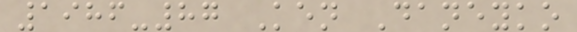1986-87 Ken Daneyko
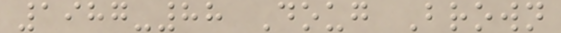1987-88 Doug Brown
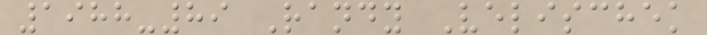1988-89 Randy Velischek
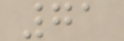71
